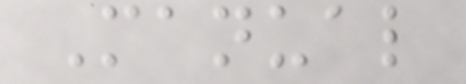Manual
